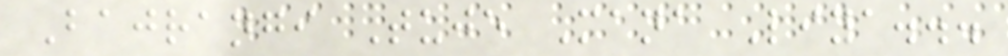Bajrangi Tuje Mana Liya...
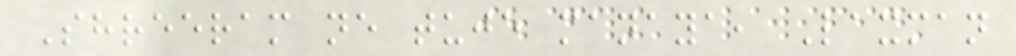Shreeram ne tuje manaya, Laxman
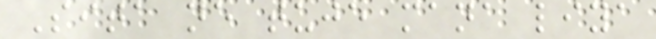Sita ne tuje mana liya
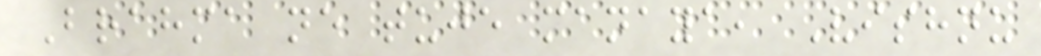Brahma ne tuje manaya, Vishnu
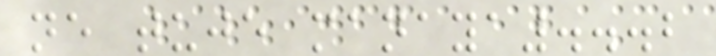ne tuje manaya...2
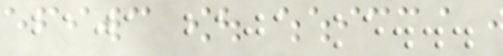baja baja ke...
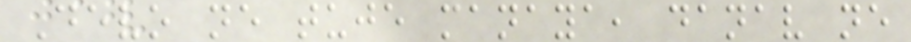Devo ne tuje manaya, danav ne
